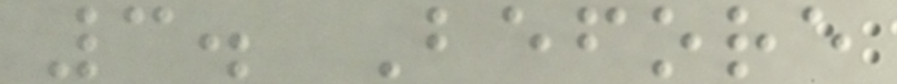3. Before
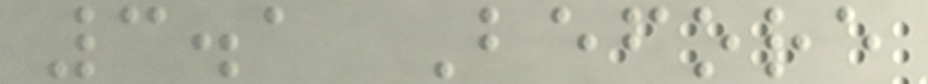3.1 Before
